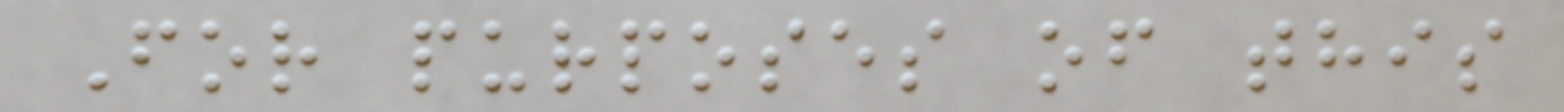For purposes of this
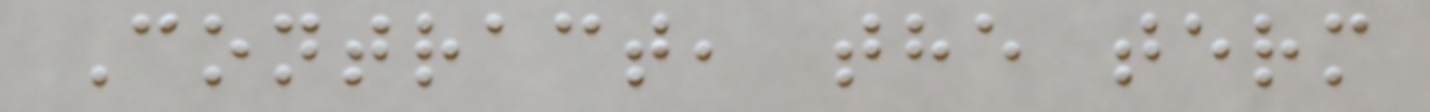Contract, the term
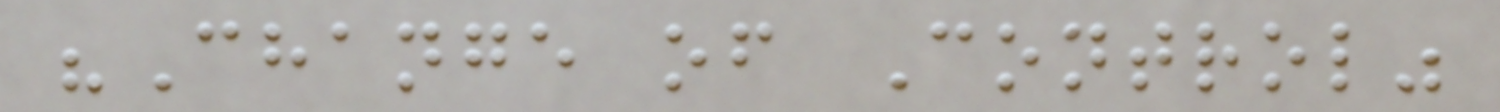"Change of Control"
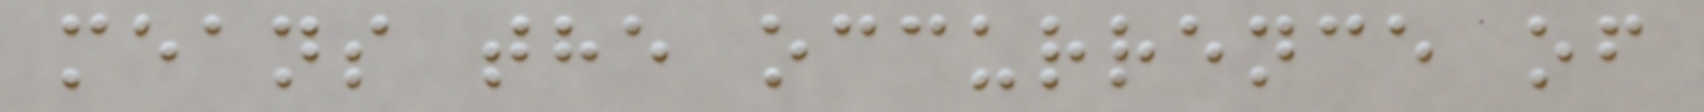means the occurrence of
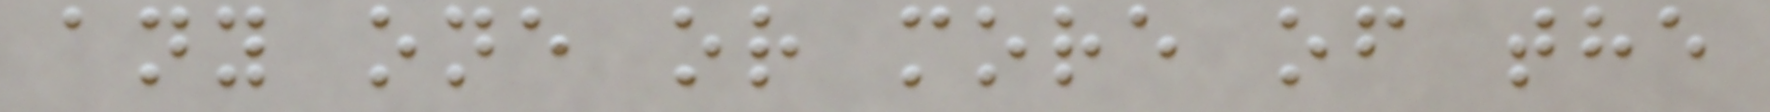any one or more of the
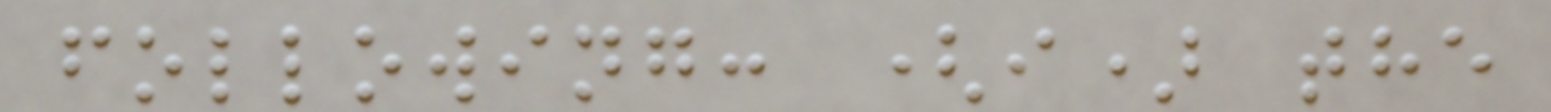following: (i) the
